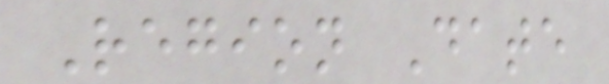Region Date
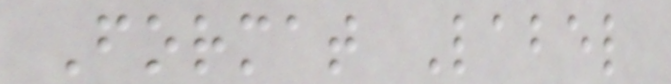Format Label
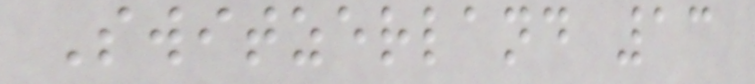Switzerland 13
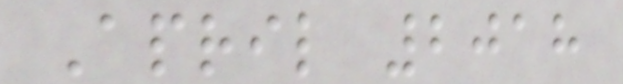April 2018
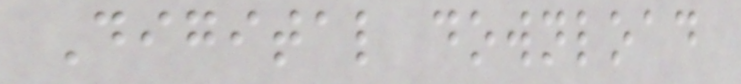Digital download
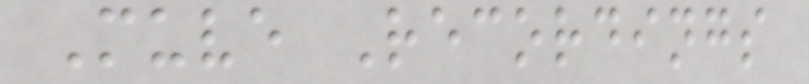Muve Recordings
